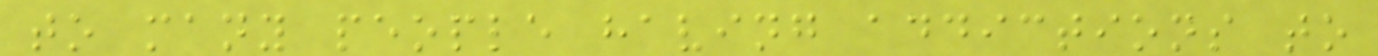to many people having addictions to
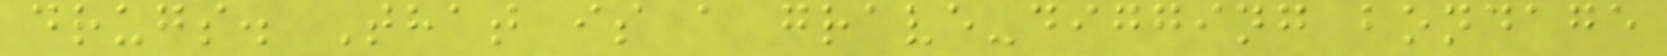drugs. That is a grave-digging bondage
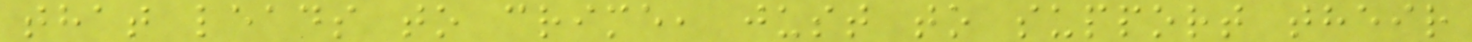that leads to crime, just to support their
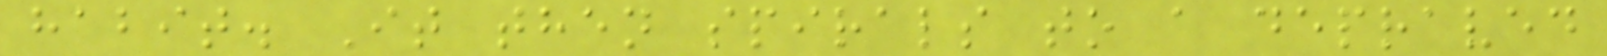habit. It then spirals to a depraved
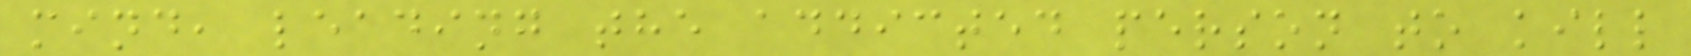mind, leading the addicted person to kill
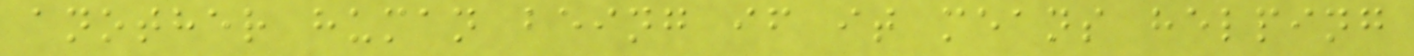another human being if it means helping
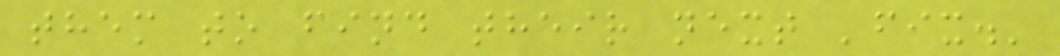them to find their next 'fix.'
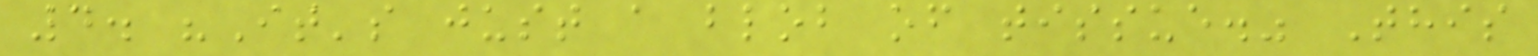4. "It's just a blob of tissue." This
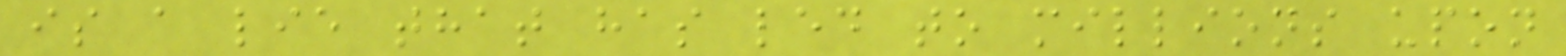is a lie that has led to millions upon
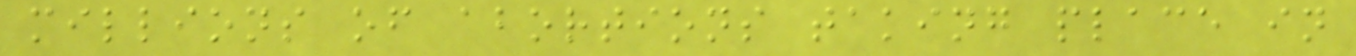millions of abortions taking place in
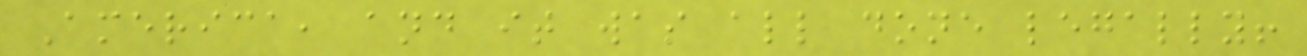America, and it was all done legally!
